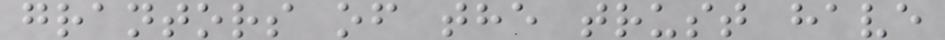grantors of the trust have
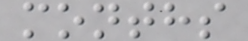months
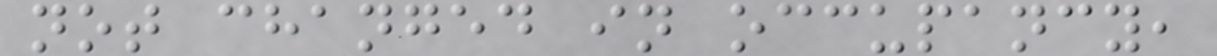not changed in occupancy,
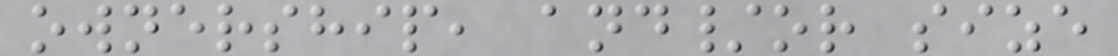ownership, and/or size
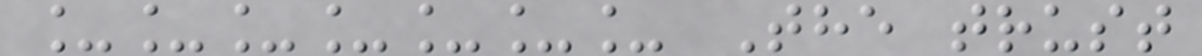_______ The trust
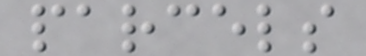parcels
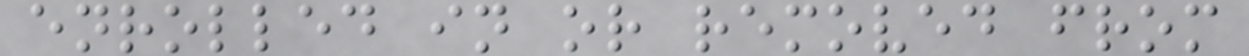enrolled in or removed from
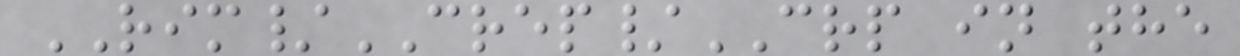RIM/CREP/CRP in the
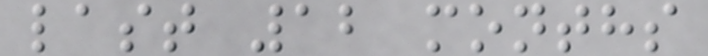last 12 months
